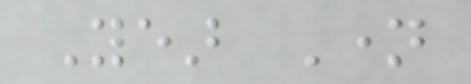Year Name
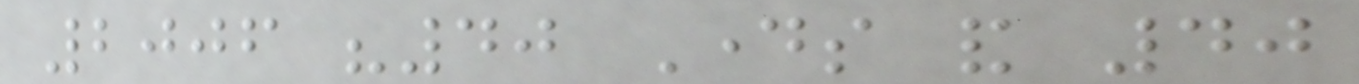2006 "40 Days and 40
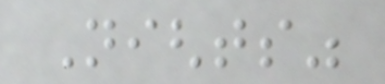Nights"
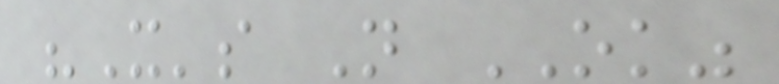"It's Not OK"
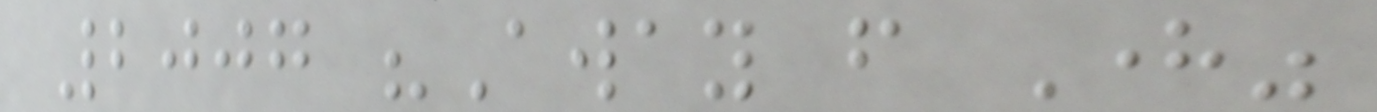2007 "Away from Here"
